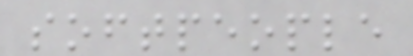softpeople
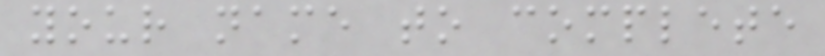your name to complete
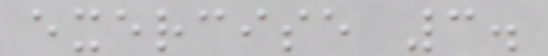exercise 3.
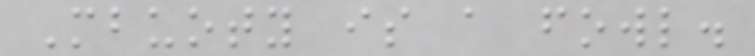Mbuoty is a fowl.
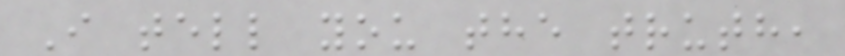I tell you the truth,
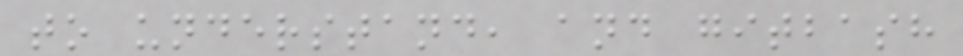to understand, and gitbash
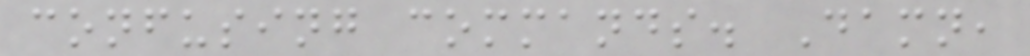confusing commands. Damn,
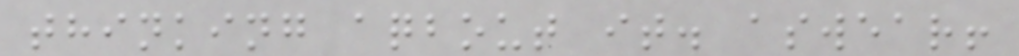thinking aqbout it. aswear!
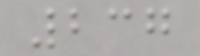237
